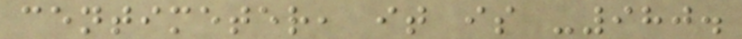centimeter, it is -980.
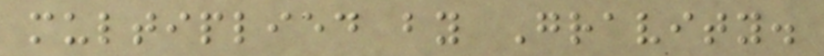multiplied by Gravity.
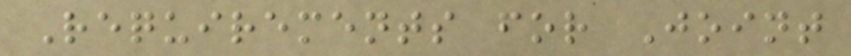Requirements for Joint
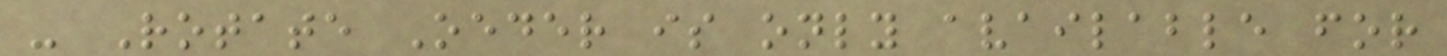- Rotate Oeder is only available for
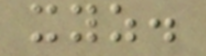xyz.
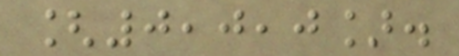[0,0,0].
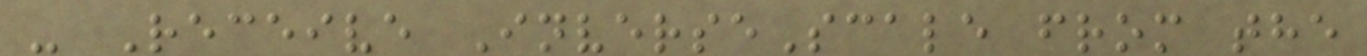- Receive InverseScale from the
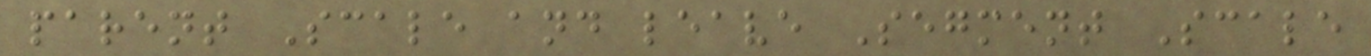parent Scale and leave Segment Scale
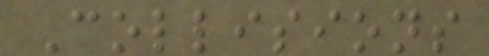Collisions
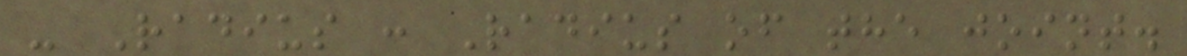- Radius : Radius of the joint.
